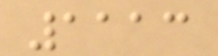1113
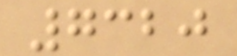7320
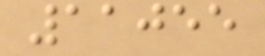11055
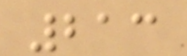213
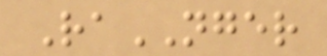RaNGER
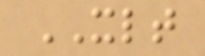XLT
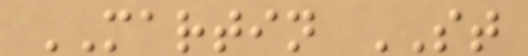MARTIN ST
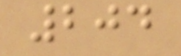204
